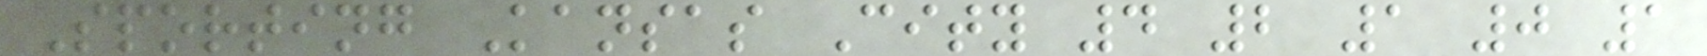Sporting Kansas City 4 2 1 0 1
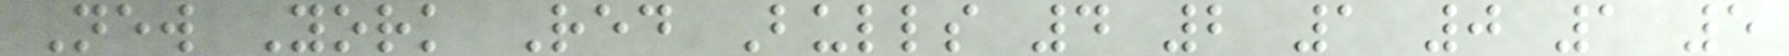New York Red Bulls 4 2 1 0 1 5
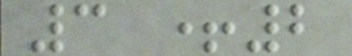3 +2
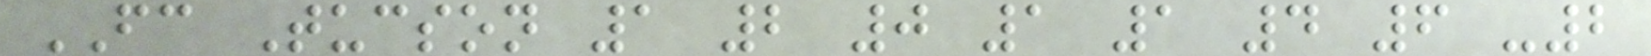FC Tucson 1 2 0 1 1 4 6 -2
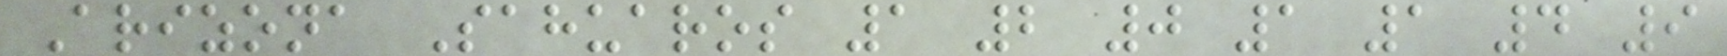Arizona Sahuaros 1 2 0 1 1 4 9
